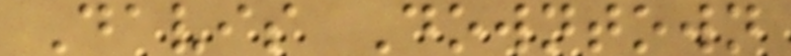Davis Downtown
